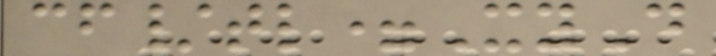cf/tl=XyD
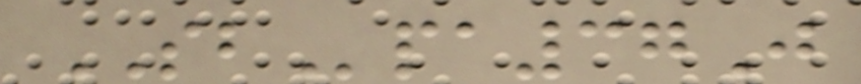SBpa37J
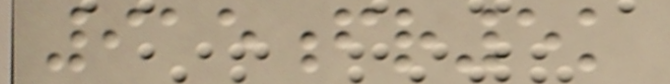915fr5k
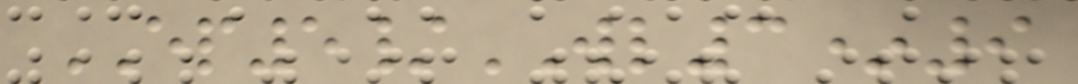EP5/WL3*9
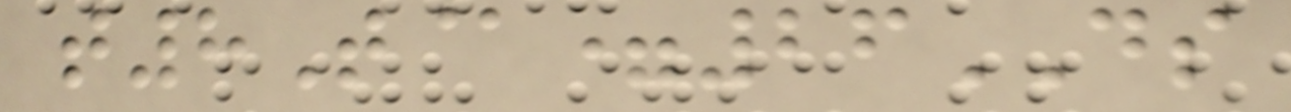t8T@=26DS
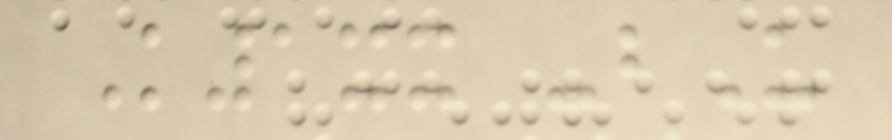K1xx -bU
